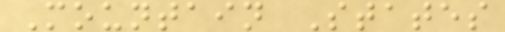Mountain States
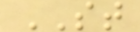ST
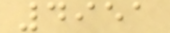4951
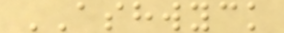ASHWYCK
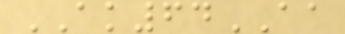AK64AA
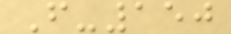F-150
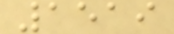1519
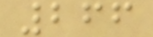266
